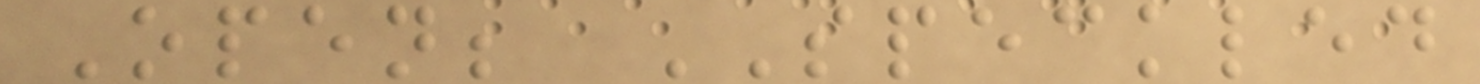Open; SPECKLED
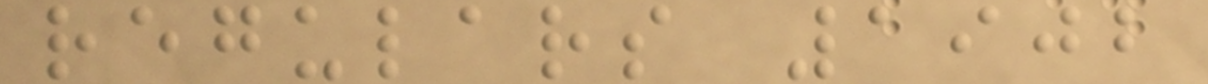regulars 1902
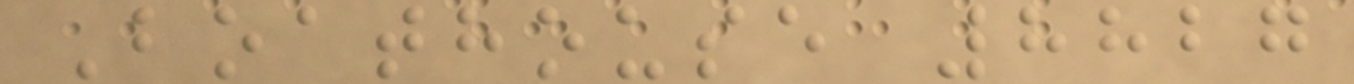Boathouse 8827
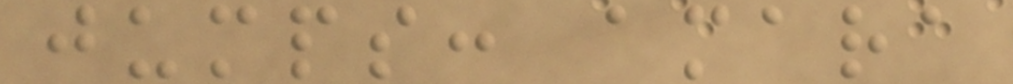jumps: amara
